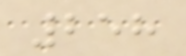258
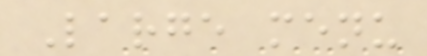Large menu
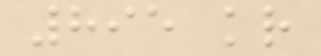895 kr
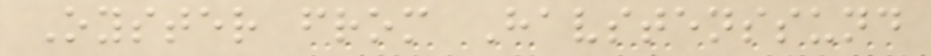Oyster from Havstenssund
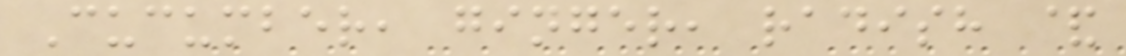Cucumber, ginger, radish &
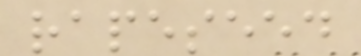rapeseed
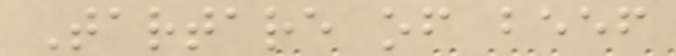Tartare of beef
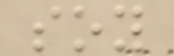soy
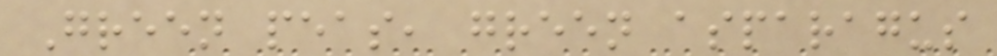Green peas, green asparagus
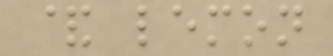& lemon
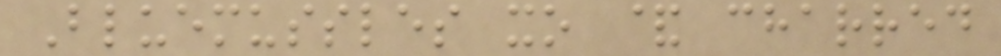Bluemussles xo & charred
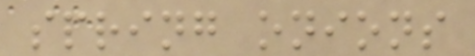spring onions
